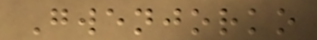Gwenjorko
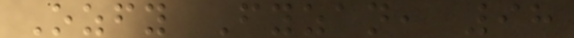Ozfy Fyzan, 98
